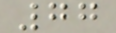77
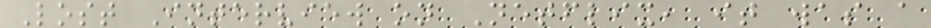Lost Interview on Netflix, it was a
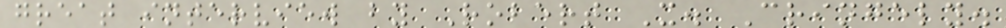great interview by Robert X. Cringely.
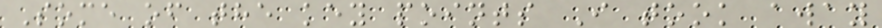Some of the key points I took away
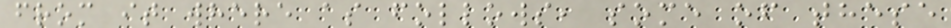from it where as follows, some of these
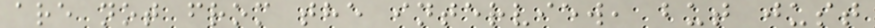are not from the interview, but just
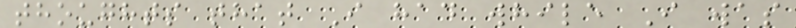thoughts that I had while I was
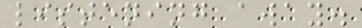listening away.
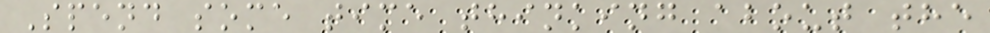Spend some time thinking about the
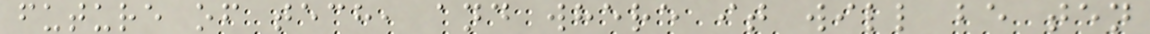future of tech, and where it will be ten
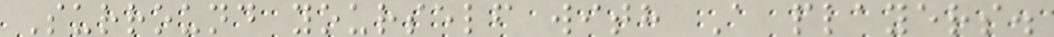Surround yourself with A players.
